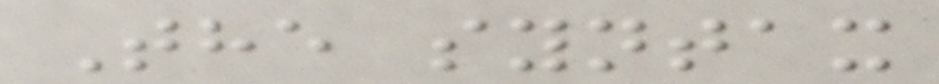The syntax
